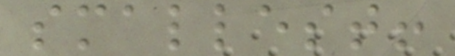smallest!
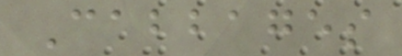Cabbages
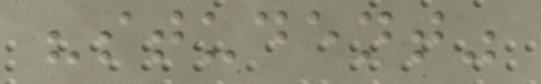"student"
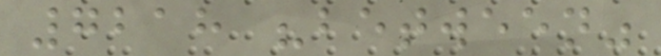7218 "between"
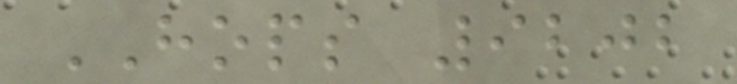HOPS 9202
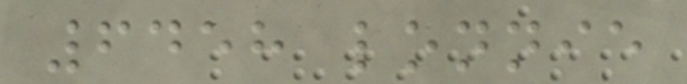6458 lonnie
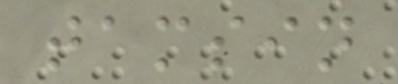tamsin
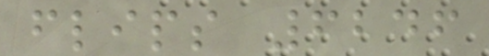flips 6246
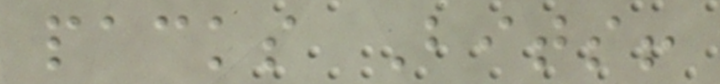packs Bits!
